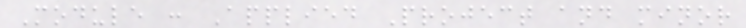Module : Applied Project and minor
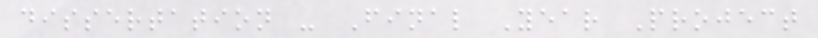dissertation - Final Year Project
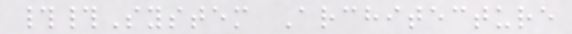##System Architecture
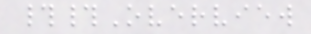##Overview
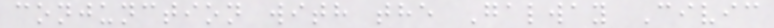conjunction with the Galway Civic
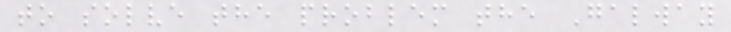to solve the problem the Galway
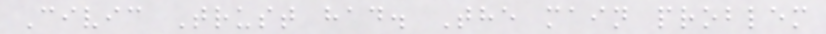Civic Trust had. The main problem
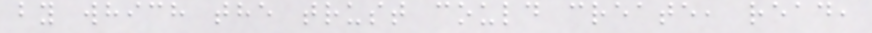by which the trust could create, read,
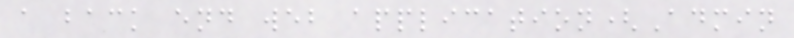a back end web application(Admin
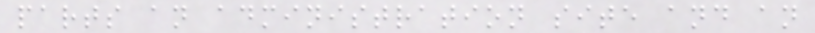parts an administration site and an
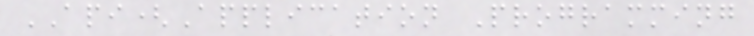API(Application Programming
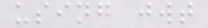using jwt
